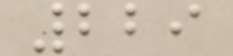229
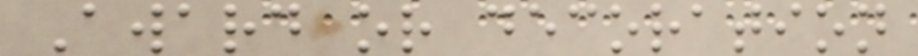Award or decoration
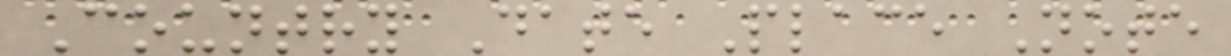Country Date Place Note
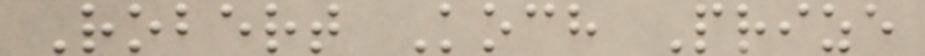Robert Koch Prize
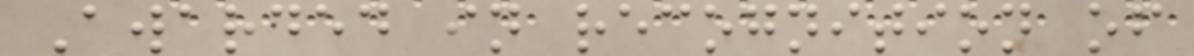Awarded in recognition of
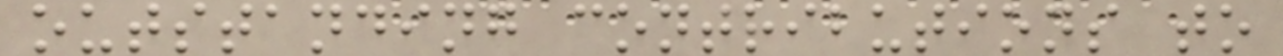outstanding contributions to
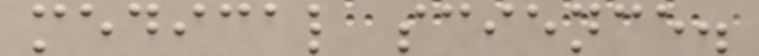medical science.
